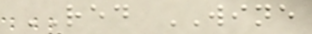RED WINE
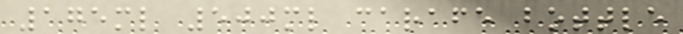175ml 500ml carafe bottle
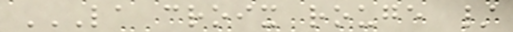LA CROIX ROUGE /
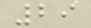29
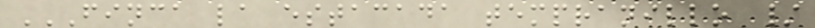FINCA LA ESTACADA TEMPRANILLO /
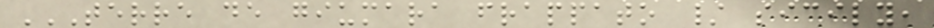TERRE DE GIUMARA FRAPPATO / SICILY,
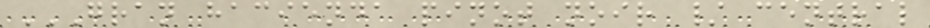GRAN HACIENDA PINOT NOIR / CENTRAL
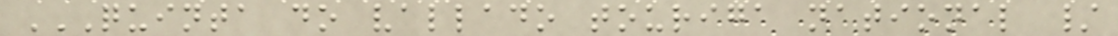QUINTA DO VALLADO TOURIGA NATIONAL /
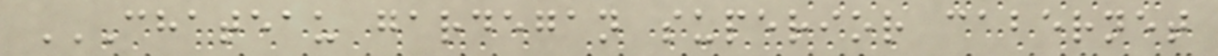CHATEAU GARDEGAN SUPERIOR CABERNET
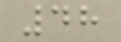48
